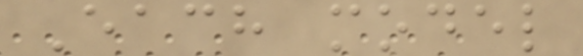Each model
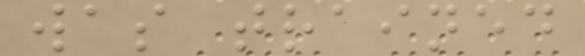was trained
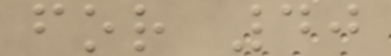for 40
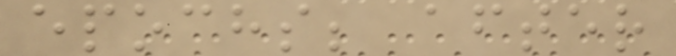epochs; after
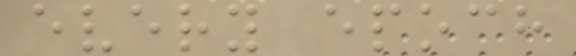every epoch
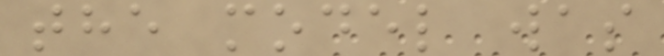the model was
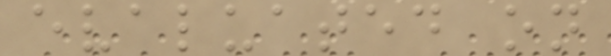evaluated on
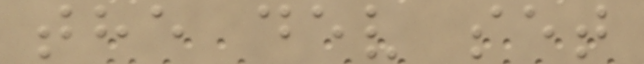the dev set
